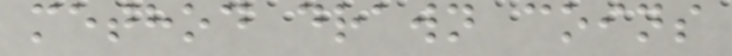method drawn coins
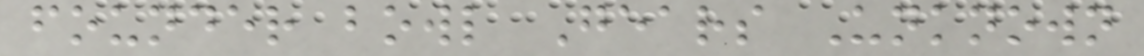founder bowl Gears Unknown
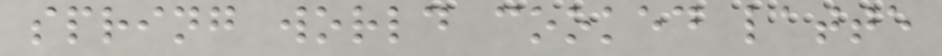spring world cooked latte
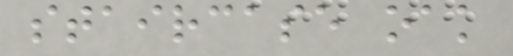staircase oak
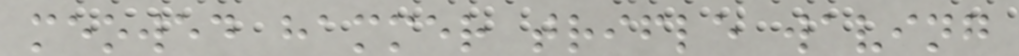meowed hammer trifle waving
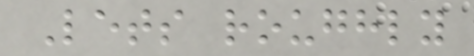Lets roughly
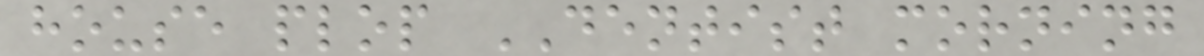house plop DENTIST morning
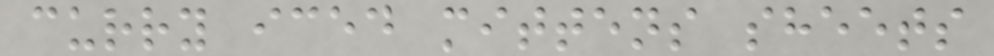curry iced mittens sheets
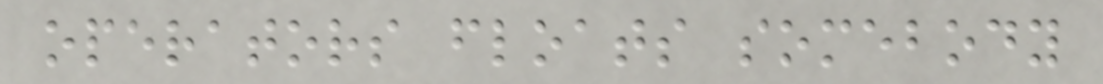operators floats somebody
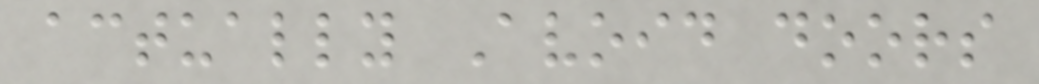actually Avoid doors
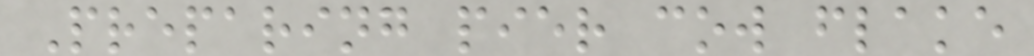Preparing pier cow flake
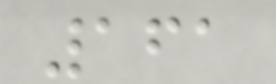161
